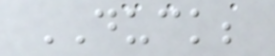DUCK;
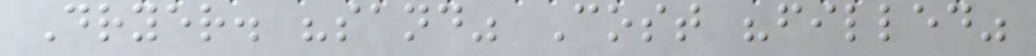Dryer. "sand" Cost "filled"
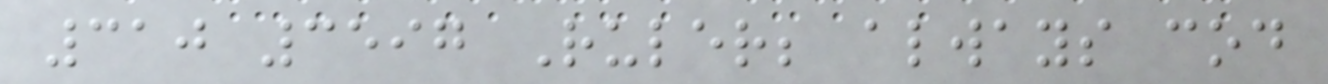310 3597 Ruler; always cod
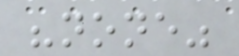"none"
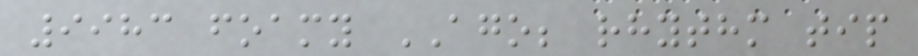9983 foamy AGO; rhythm tip
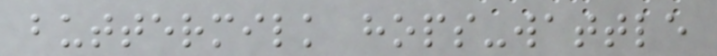buttermilk hops-wattle
